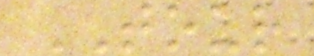TOUR
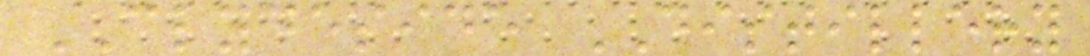CLYDESIDE DISTILLERY
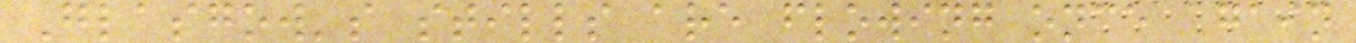Glasgow's stills are flowing once again
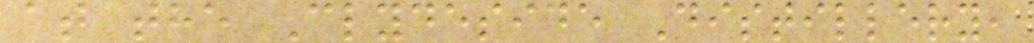at the Clydeside Distillery,
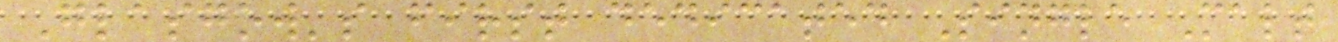Glasgow's first dedicated Single Malt
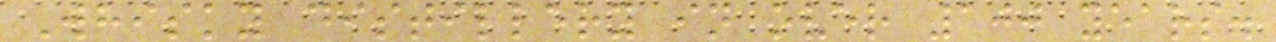Whisky distillery in over 100 years.
